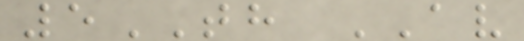5TH AV
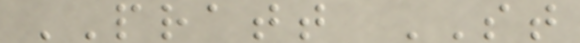PRATT ST
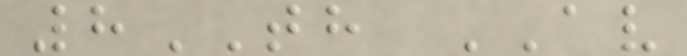8TH AV
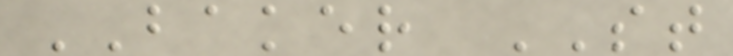BAKER ST
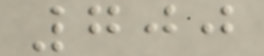700
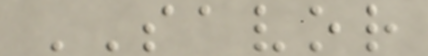SAVOR
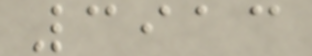3913
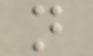n
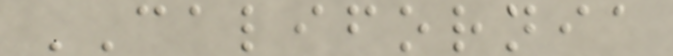CALIFORNIA
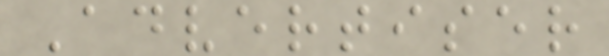Advertiser
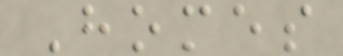Homes
